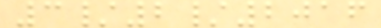3/2/2016
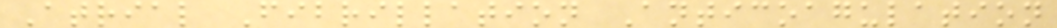Atrial Fibrillation Anticoagulation
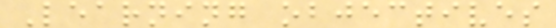Learning objectives
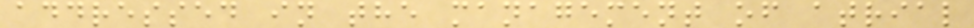addressed in the management of atrial
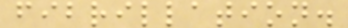fibrillation.
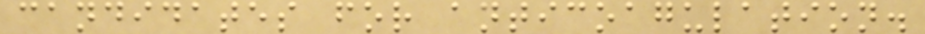candidates for anticoagulation.
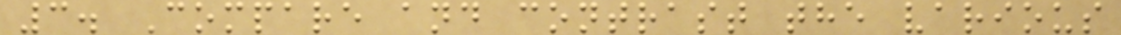3. Compare and contrast the various
